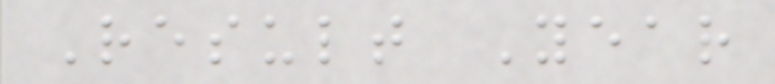Result Year
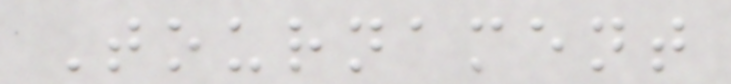Tournament
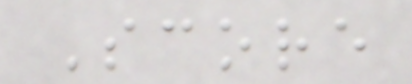Score
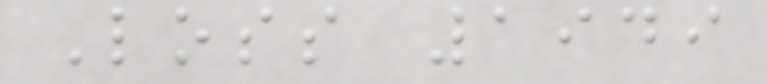Loss 1949
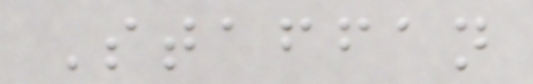Staffan
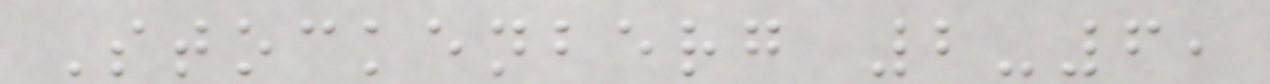Stockenberg 2-6,
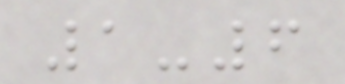1-6
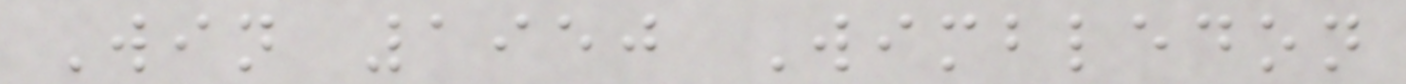Win 1950 Wimbledon
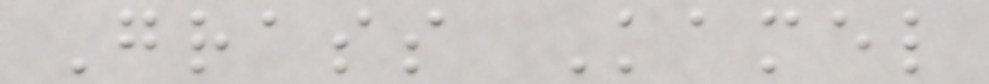Grass Kamel
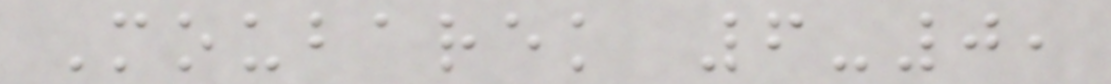Moubarek 6-0,
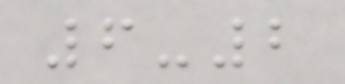6-2
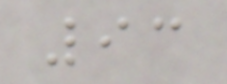93
